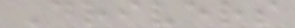Drivers
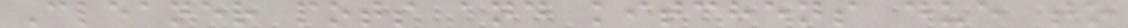Cleaner pots and kitchens due to
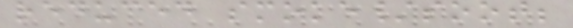reduced smoke/soot;
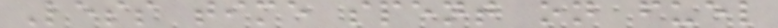Less time spent on fuel
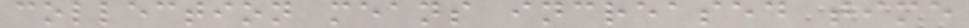collection means increased time
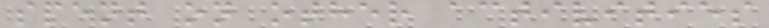spent on other activities
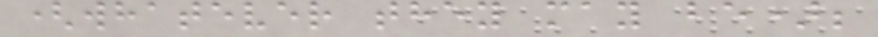(whatever they may be);
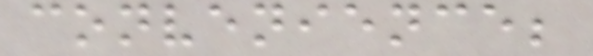convenience;
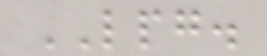LPG.
